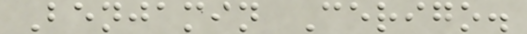Benjamin Cerigo.
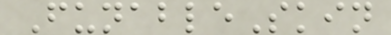FunableSkin
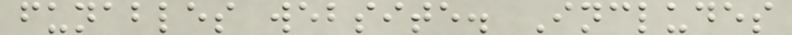funables website. Includes
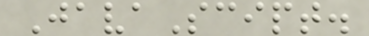JavaScipt.
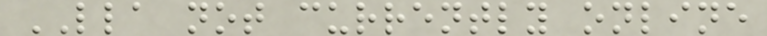LLA not currently online
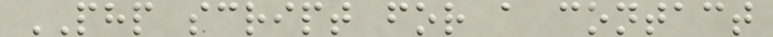PHP script for a contact
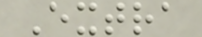Extra
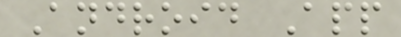Android App
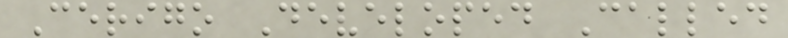Cerigo Developed Called
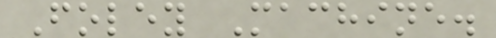Foley Machine.
